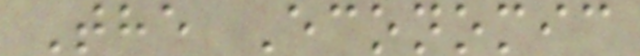The Economic
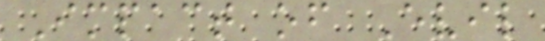Impact of Evil
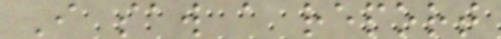I saw a report
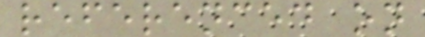referenced on
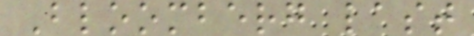Bloomberg last
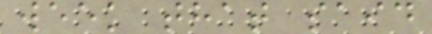week that said
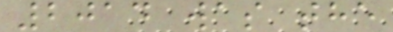2014 was the
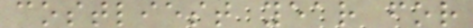costliest year for
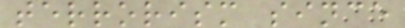terrorism since
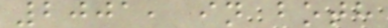2001, in both
